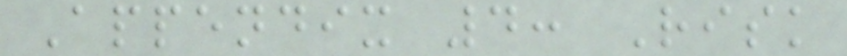Appendix 4: Risk
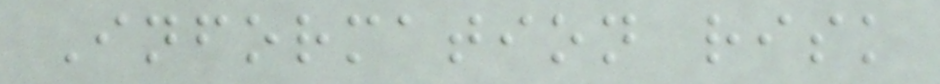Information risk
